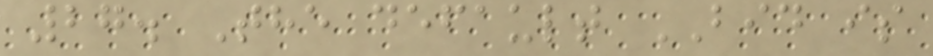27. The default BID is
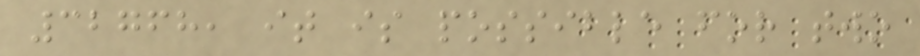32768, it is possible for two
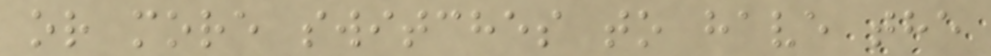or more switches to have the
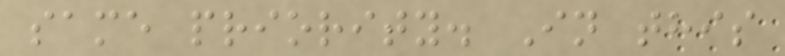same priority. In this
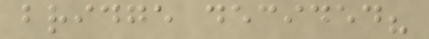bridge decided?
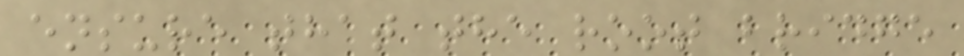ensure that the root bridge
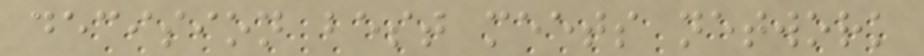decision best meets network
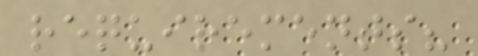requirements?
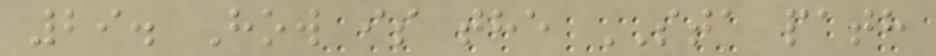29. How is the STA path
